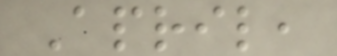April,
